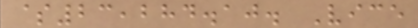$23,284.10. Vice
